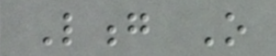Long O
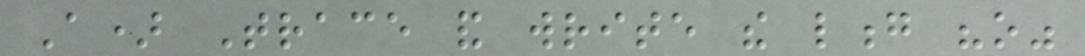A) Trace and write the long "o"
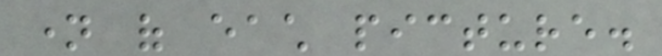name of each picture.
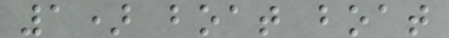1) boat boat
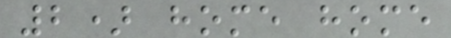2) home home
